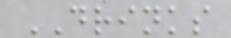DRINKS
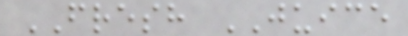FRESH JUICE
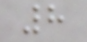8
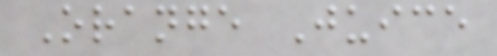Orange Juice
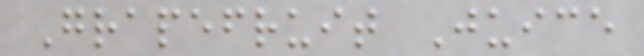Grapefruit Juice
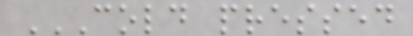COLD PRESSED
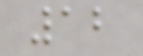12
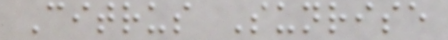Citrus Sunrise
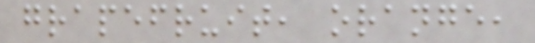grapefruit, orange,
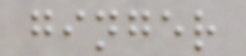ginger
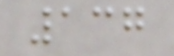137
